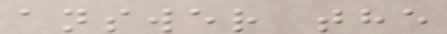answer the
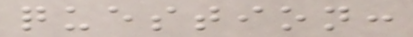question:
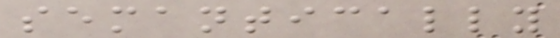semantically
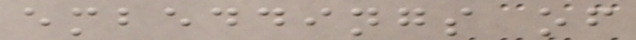embeddings of
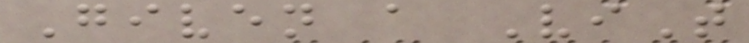Given a ViT
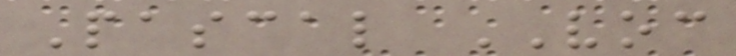Pascal VOC
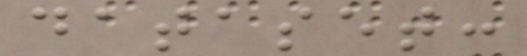dataset:
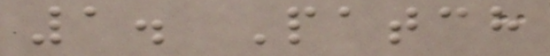1. Patch
